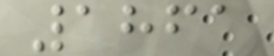1861
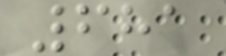681
